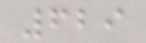629
